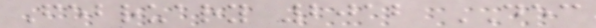February 2012 DEC
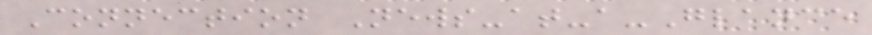Connection News-at-a-Glance
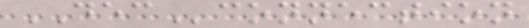DECconnection
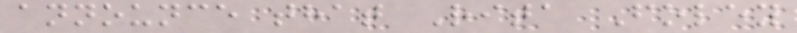announce that Rita Foley
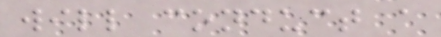will conduct a
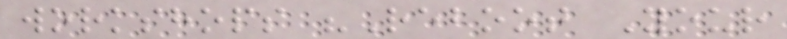workshops "Reboot Your
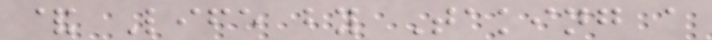& Life by Taking a
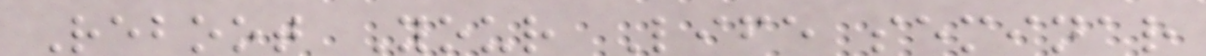Reboot Your Life seminar
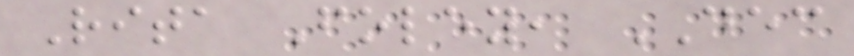Rita Foley, DEC
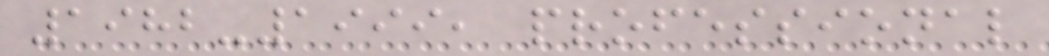1982-1999, professional
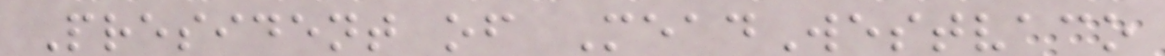President of MeadWestvaco
